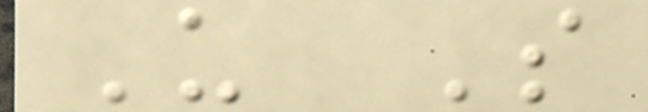U S
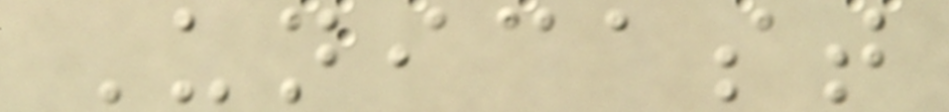Unicast
